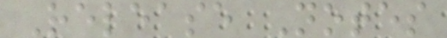Release Notes
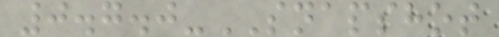0.7.0-SNAPSHOT
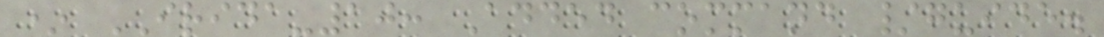* IRIDA-10: Added command /guide.
